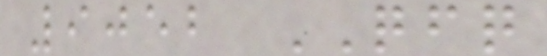9052 QFQ
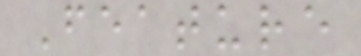Feature
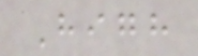High
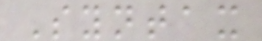Syntax
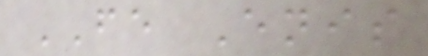FE Enis
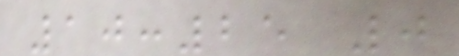10:25 0
